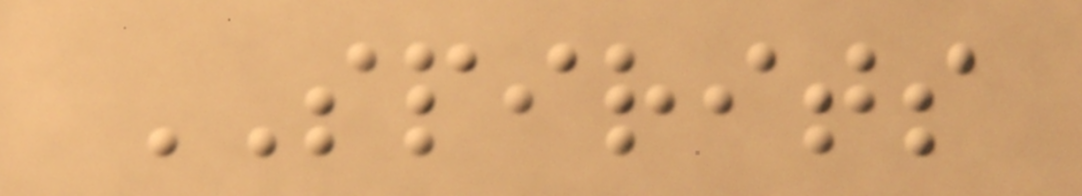SPIRITS
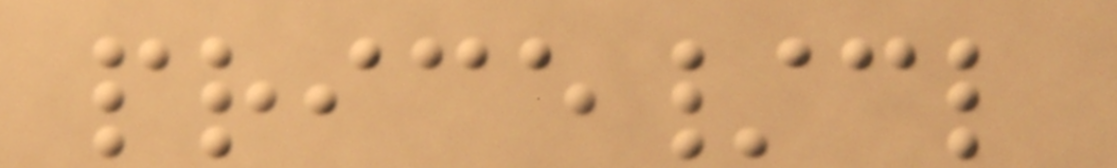price/cl
